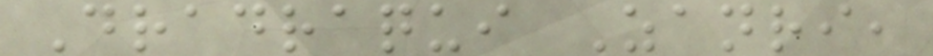Dradraqui Zanri,
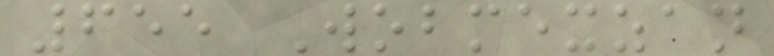655 Wobmexzan
